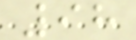98
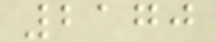2170
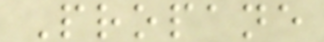Propane
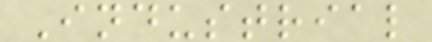Industrial
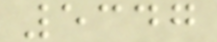5347
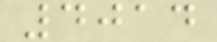4014
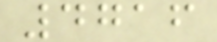4716
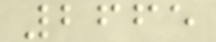2665
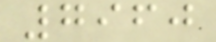7960
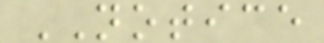NOTICE
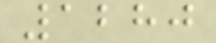1280
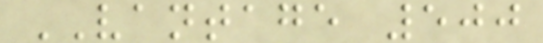VANTAGE 500
